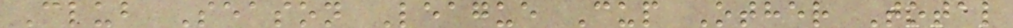Club Season League Cup Other Total
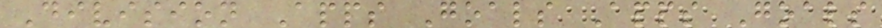Division Apps Goals Apps Goals
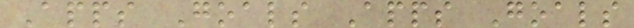Apps Goals Apps Goals
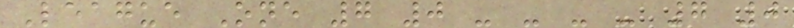League One 7 0 - - - - 7 0
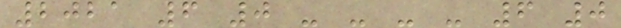2021 6 0 - - - - 6 0
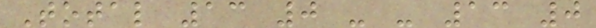Total 13 0 - - 13 0
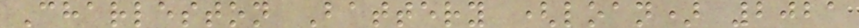Charleston Battery (loan) 2021
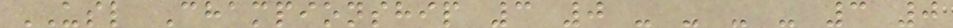USL Championship 3 0 - - - - 3 0
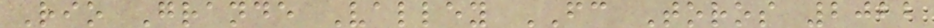Rio Grande Valley FC Toros 2022
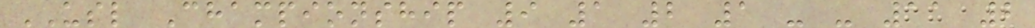USL Championship 9 1 2 1 - - 11 2
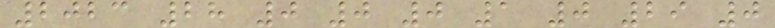2023 28 0 0 0 1 0 29 0
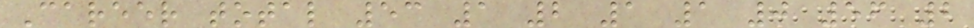Career total 53 1 2 1 1 0 56 2
